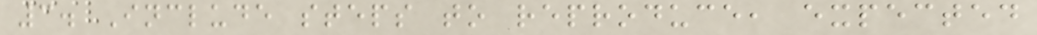3. Include steps to reproduce, expected
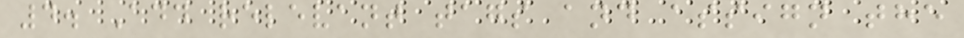4. Add relevant tags and assign the
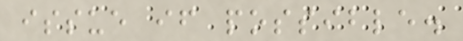issue if possible.
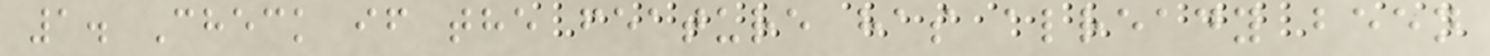1. Check if the feature has already been
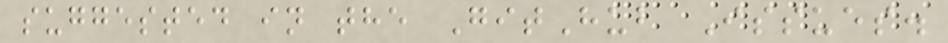suggested in the GitHub Issues.
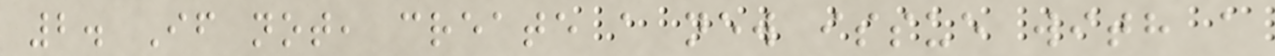2. If not, create a new issue with a
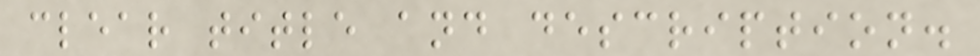clear title and description.
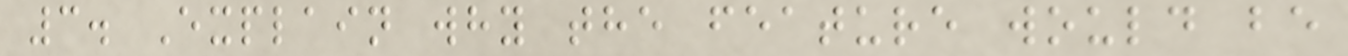3. Explain why the feature would be
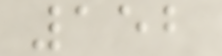152
